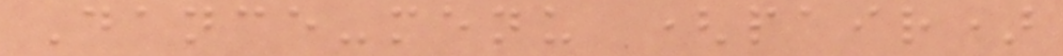Dance-menu (pair)
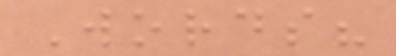Words?
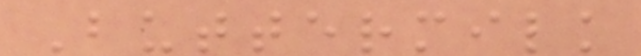Buttermilk
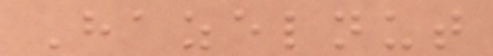Hazelnut
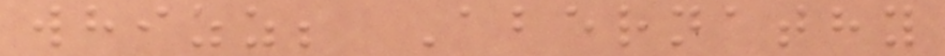whizz; Abernathy
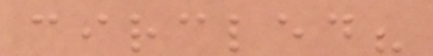circled?
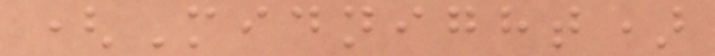(Midnight)
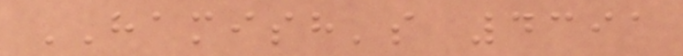HAMISH's 4391
